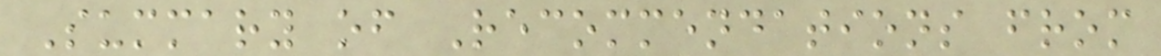Summary of Recommendations from
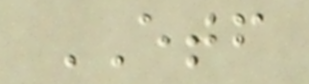ETF
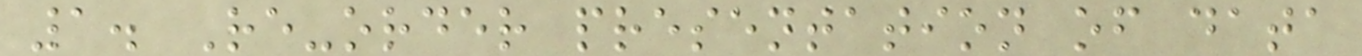1. Re-order presentation of data
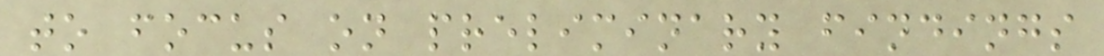to focus on preliminary findings
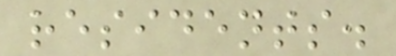residents.
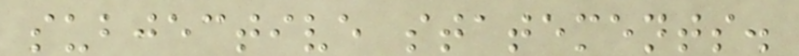subjective statements.
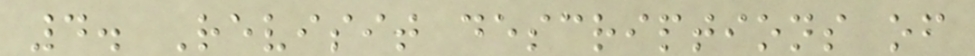4. Revisit descriptions of
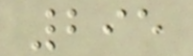295
